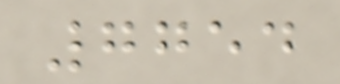7754
